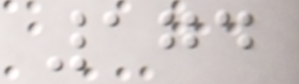174
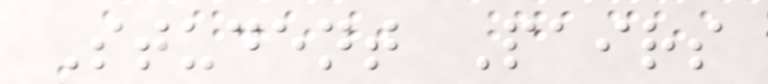Student Pairs
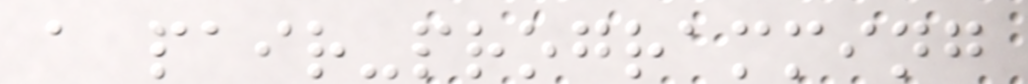a pair-programming
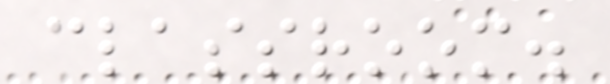classroom.
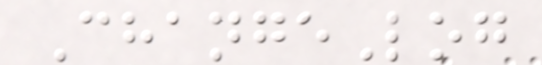ChangeLog
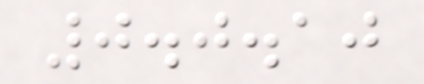0.0.10
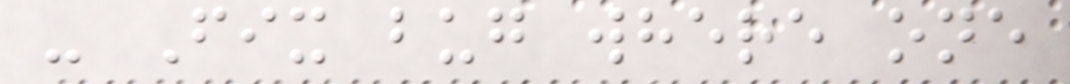- Fix bug where one
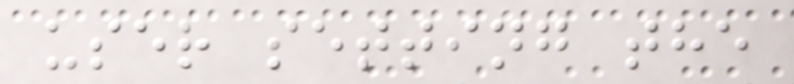user setting the
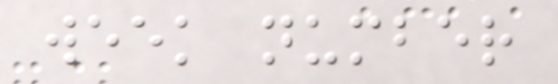week number
